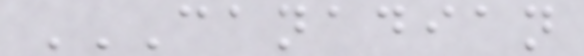CANADIAN
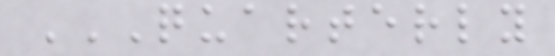QUARTERLY
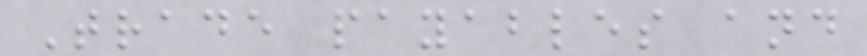Trade payables and
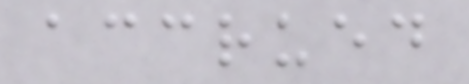accrued
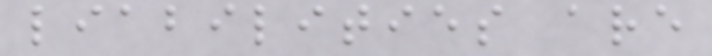liabilities are
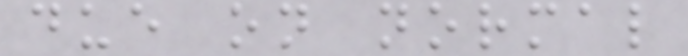due on normal
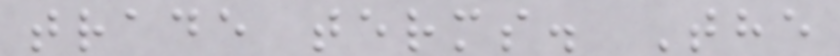trade terms. The
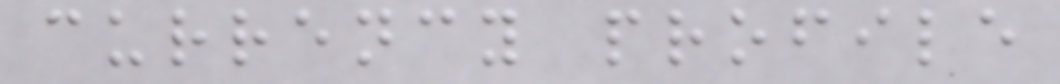currency profile
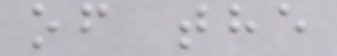of the
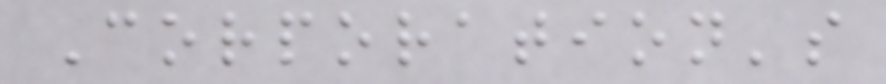Corporation's
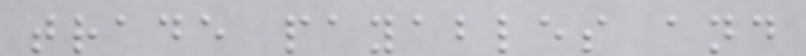trade payables and
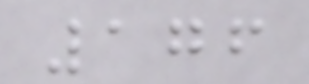176
